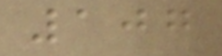107
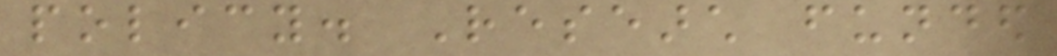policy. Research funded
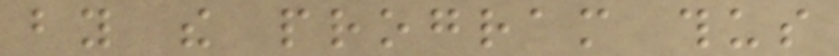by the program thus
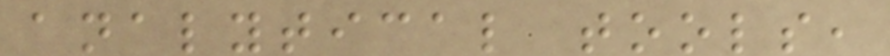analytical tools,
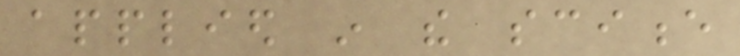applied in the science
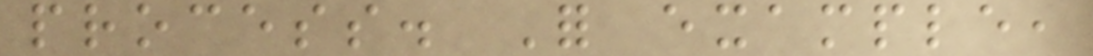process. For example,
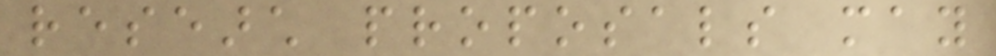research proposals may
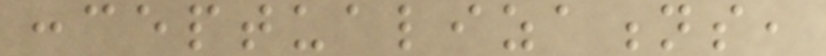conceptualizations,
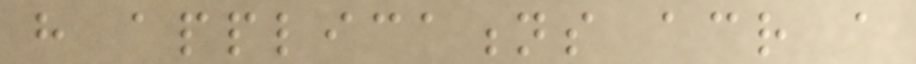have applications across a
